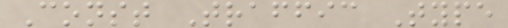Const Traffic Type
